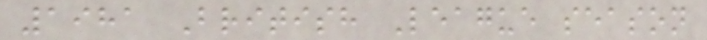1981 British League season
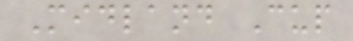Midland Cup
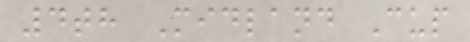4th Midland Cup
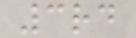3rd
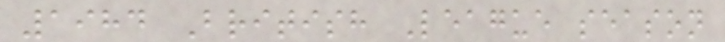1984 British League season
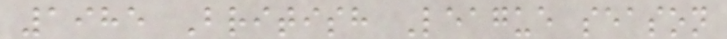1985 British League season
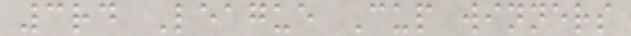3rd League Cup winners
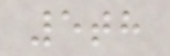5th
